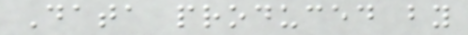Data produced by
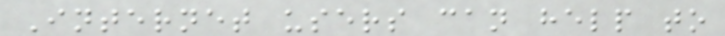Internet users can help to
